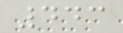443
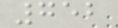752
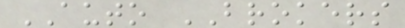AUTO BROKERS
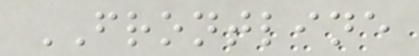FRONTLINE
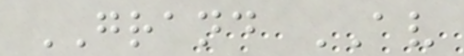GRAND AV
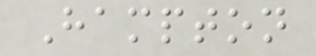Hampton
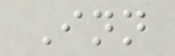Inn
